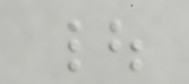|
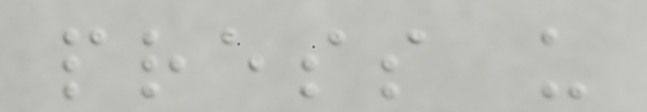press u
